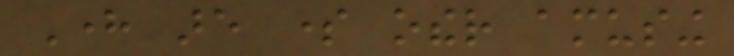Here are some other amusing
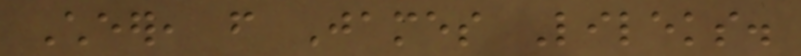Cheer, from James Lileks.
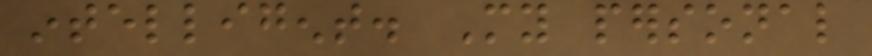intelligent. My personal
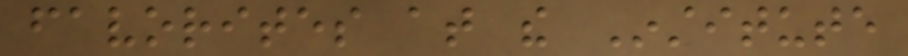favorites at the Institute
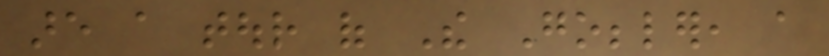are a tour of The Gobbler, a
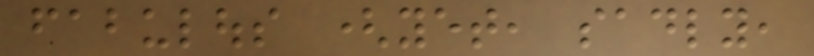fabulous (yet, sadly,
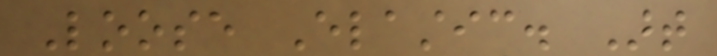Loose Elastic. Art
